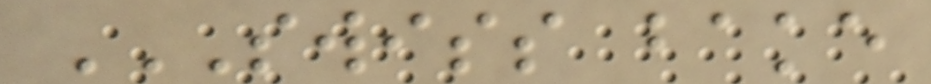SWISS BAKE
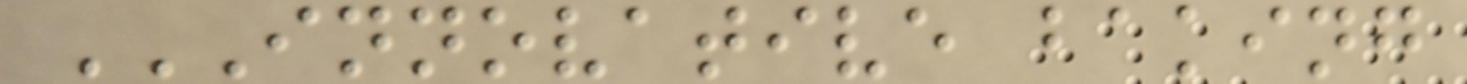INNOVATIVE BAKING
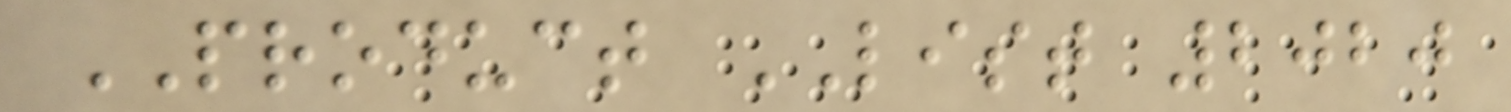PRODUCT LIST 2020
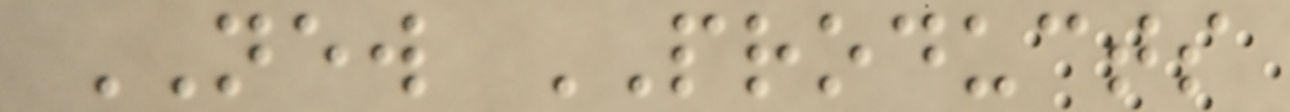NEW PRODUCTS
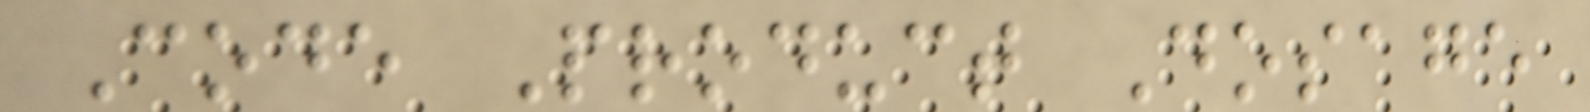Code Product Dosage
